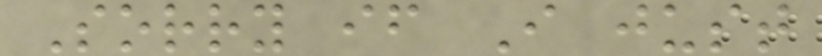Sorry if I just
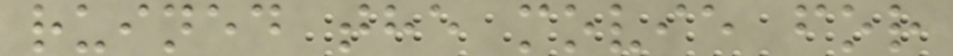ruined the movie for
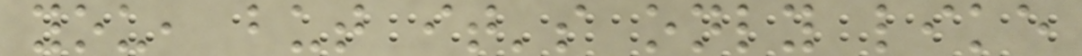you, but it's only like
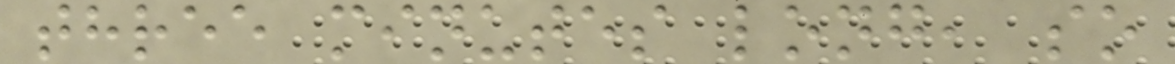three minutes long, so
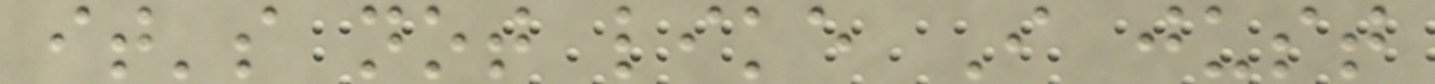it's not like I just
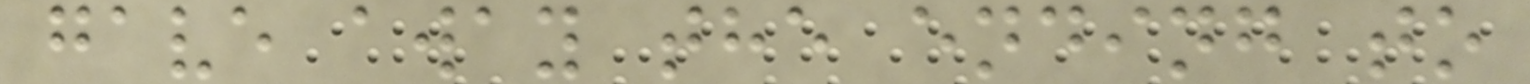gave away the ending to
